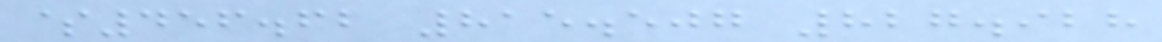$456.62 815.507 827.928
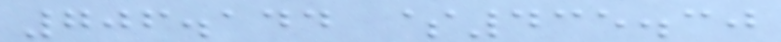706.144 $435.30
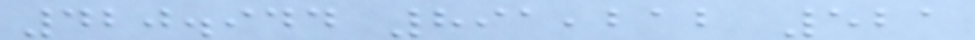420.944 891,212 521
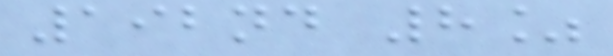192nd 8%
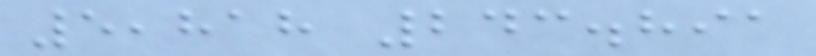5,818 243.891
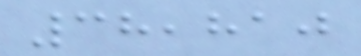38,810
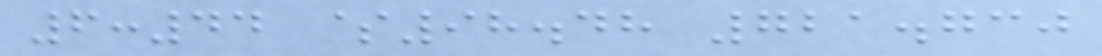6:44 $98.48 721.730
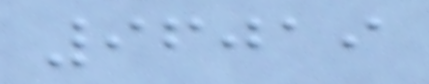96019
